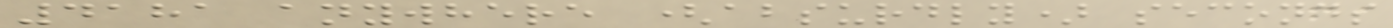4181 anywhere (absurdly) seconds
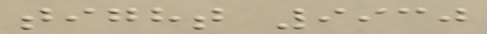tight 9930
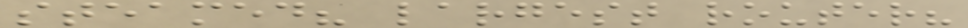steamed? largest router?
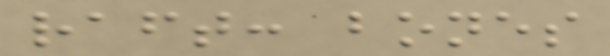raft: bones
